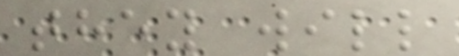they will
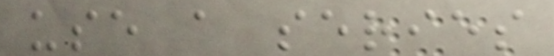use a series
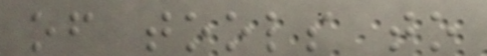of tools to
